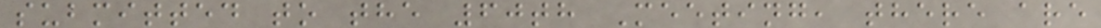submitted to the 60th Meeting, there are
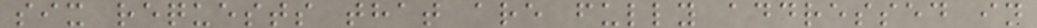six requests that are fully addressed in
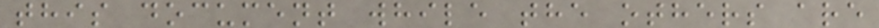this document while the others are
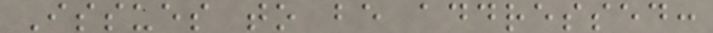Issues to be addressed:
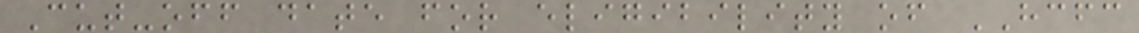Cut-off date for eligibility of HCFC
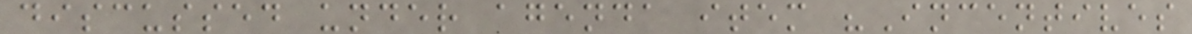discussed under agenda item "Incentives
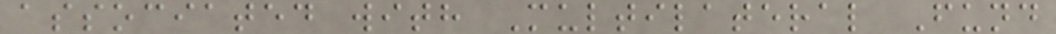associated with Multilateral Fund
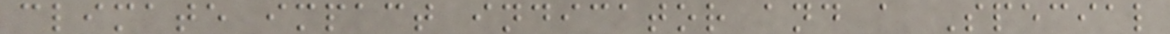climate impact indicator and a Special
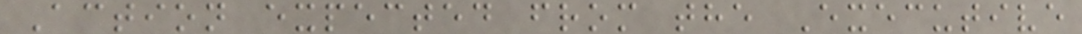Action expected from the Executive
